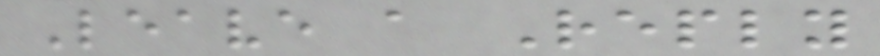Leave a Reply
